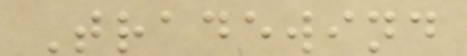Tradewind
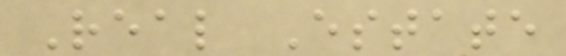Real Estate
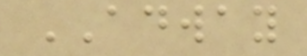ADWAY
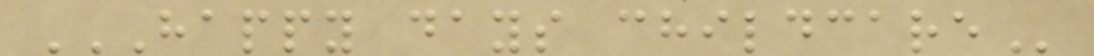HAPPY DAYS CHILDCARE
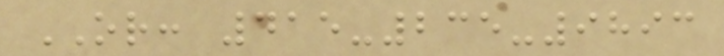OR: 415-235-9893
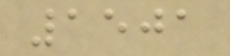1501
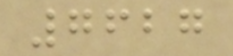7627
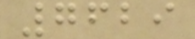7629
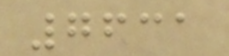7631
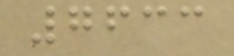7633
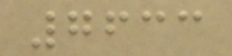7633
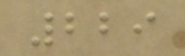229
